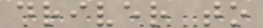driver to
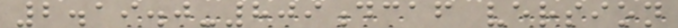2.19.0-809dcaf version
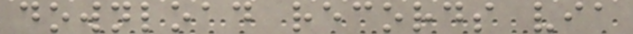download records via
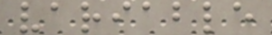variable
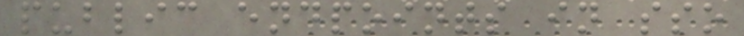public endpoints in sso
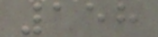158
